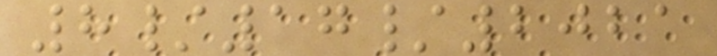8/17/2021
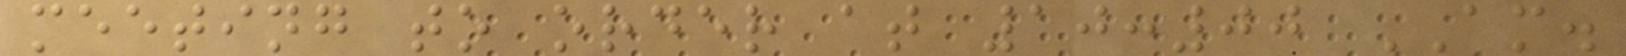meeting to order at 10:00 AM.
